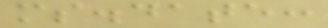ms.date:
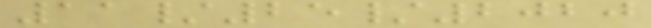11/25/2020
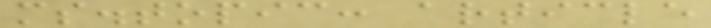ms.topic: article
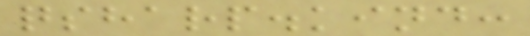qsharp.kind:
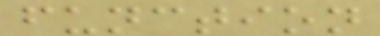function
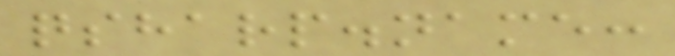qsharp.name:
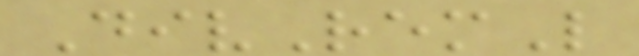DivRemL
